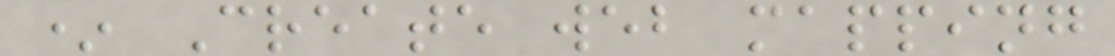* Create web mapping
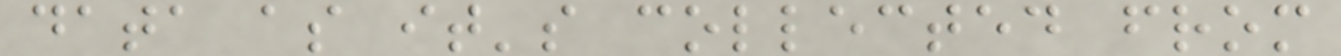data as it's collected from
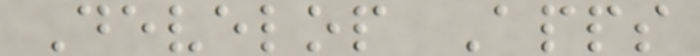Develop Apps
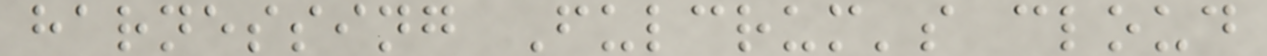harnessing Fulcrum's cloud
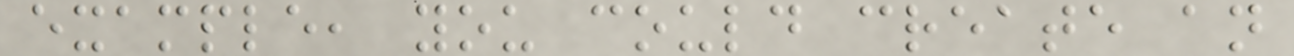example, you could create an
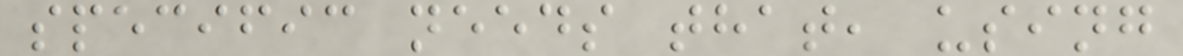specific needs that, using
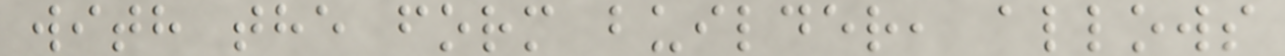with the form builder, allows
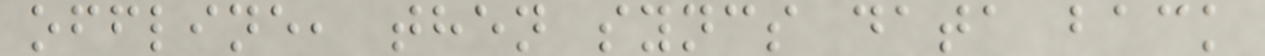offline, then syncs data back
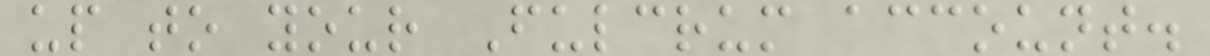up to your Fulcrum account.
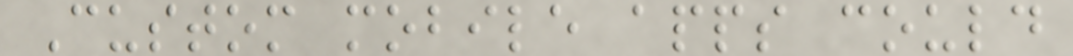Custom mobile apps could
